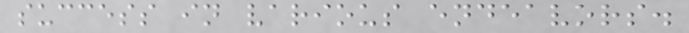success in various endeavors.
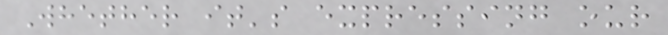Whether it's expressing our
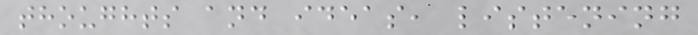thoughts and ideas, listening
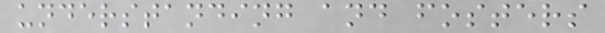understanding and fosters
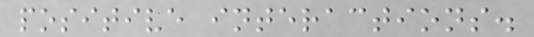positive interactions.
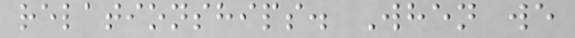relationships. When we
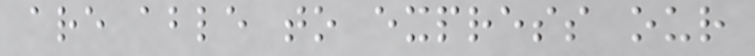are able to express our
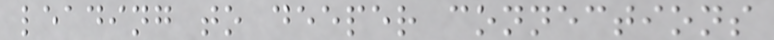leading to deeper connections
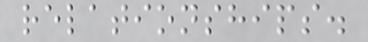relationships.
